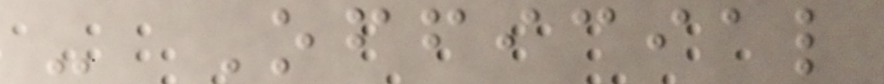- Official
